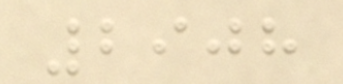2908
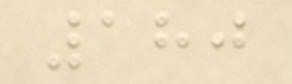180
